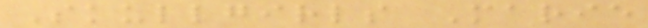Skullgirls Marie
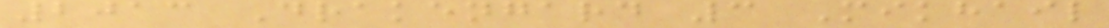2013 Drakengard 3 Mikhail
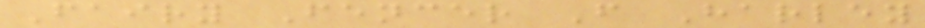Fairy Fencer F Harley
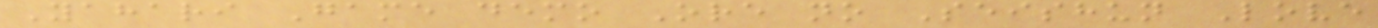Yahari Game demo Ore no Seishun Love
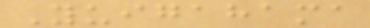Yuigahama
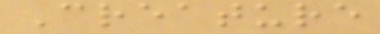Creature
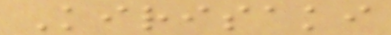Kirisaki
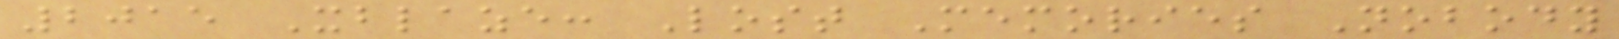2015 Xblaze: Lost Memories Nobody
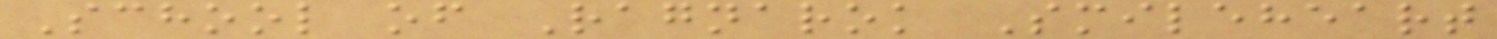School of Ragnarok Smileheart
